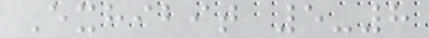Exhibit 5-8
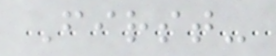First-
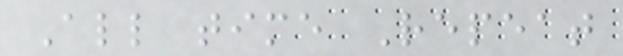All time Repeat
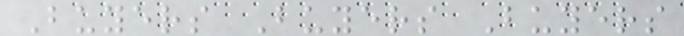Buyers Buyers Buyers
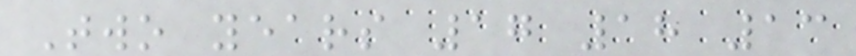Two years 17 18 13
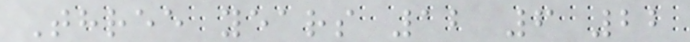Three years 12 6 22
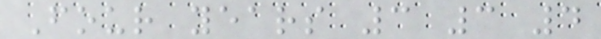Four years 3 3 4
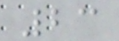23
